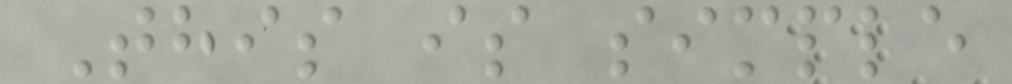This is simple
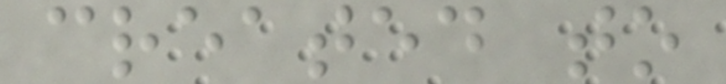created to
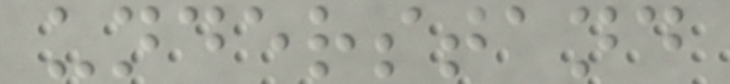understand
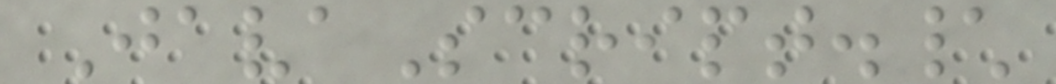JavaScript.\
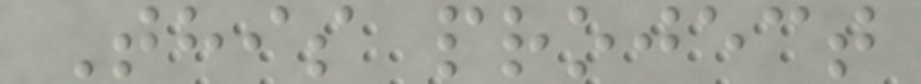This project
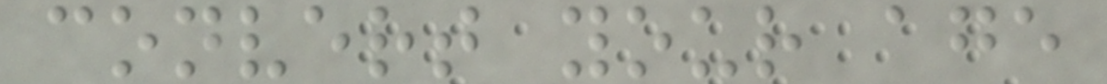convert your age
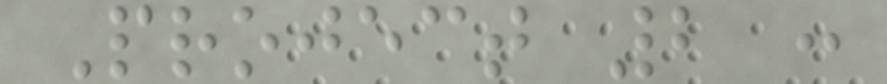Project 2 :
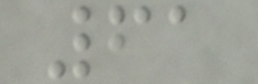61
